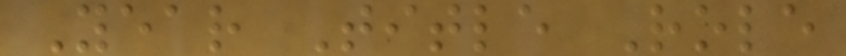Year Title Role
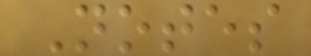Notes
